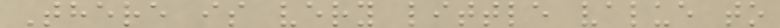There is very little value to
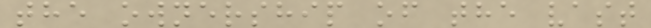the ownership of the vast
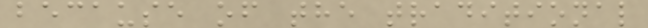because of the traditional
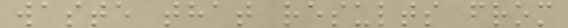waste that results from
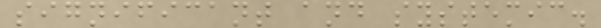significant and systemic.
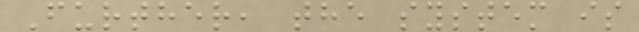Further, the system is
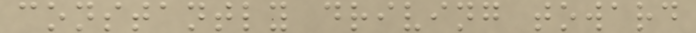constantly driving toward
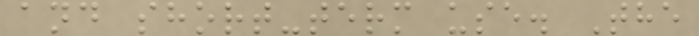and short-term use. The
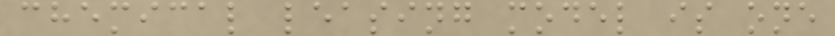chemical leasing model is one
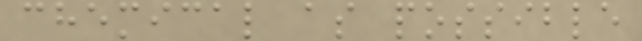chemical as possible
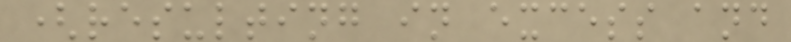(resulting in excess and
